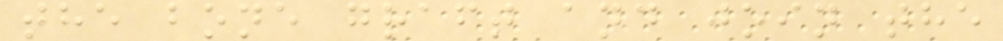the bone graft and join the
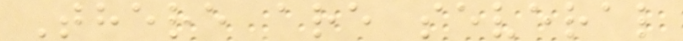There are several
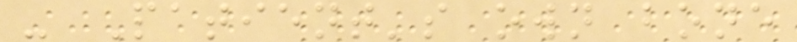- Patient's own bone
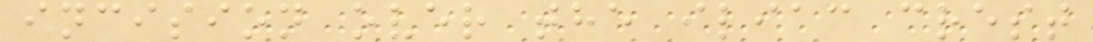incision over the iliac crest
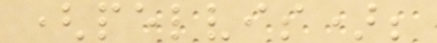(pelvis);
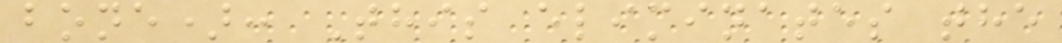bone): This eliminates the
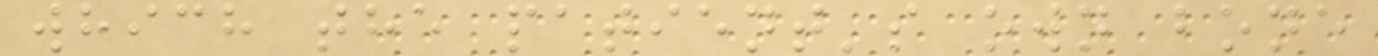which the patient's own bone
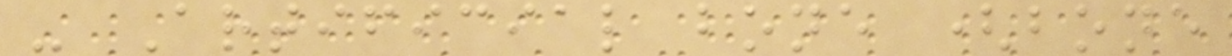- Artificial bone (bone
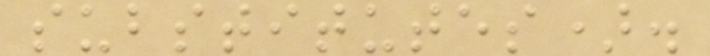substitutes).
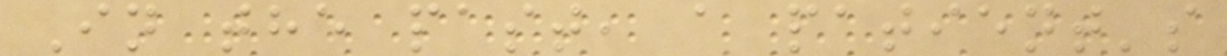In the past, a patient's
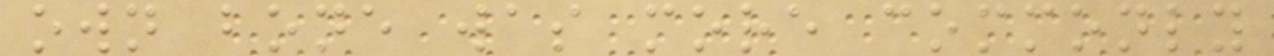own bone was more commonly
